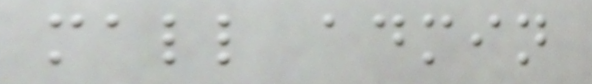mall admin
